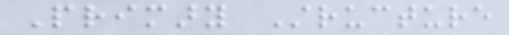Primary Structure
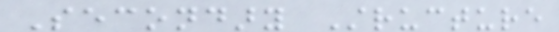Secondary Structure
